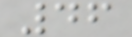46
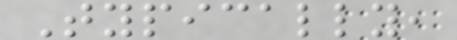Typically,
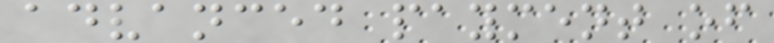advanced payment of
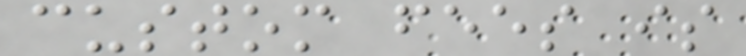custom fees is
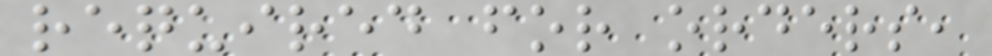required for orders,
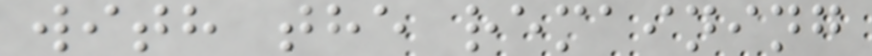with the remaining
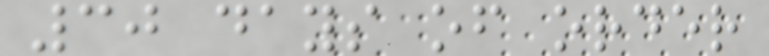30 days of order
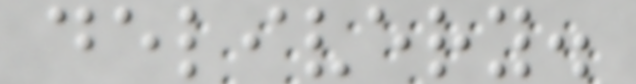delivery.
